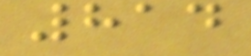814
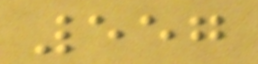557
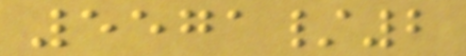5571/2
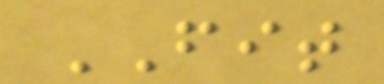FIT
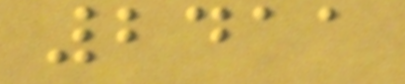2411
